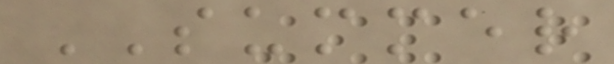SUMMER
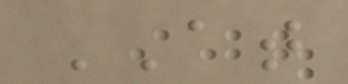AT
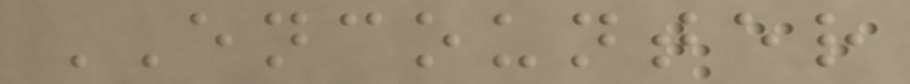ENCOUNTER
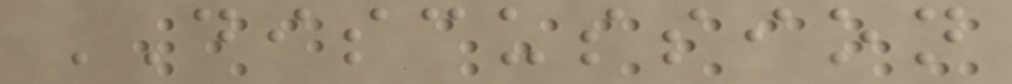DISCUSSION
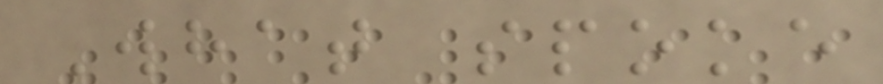What spoke
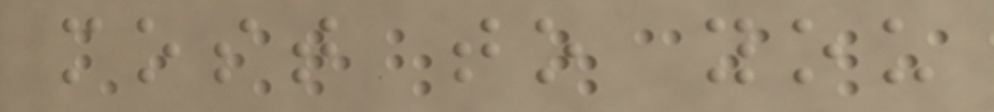most to you
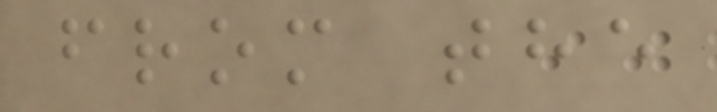from the
